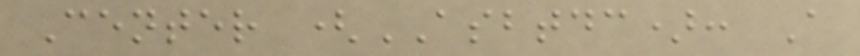Center (ASBTDC): A
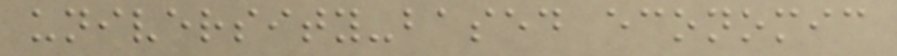university-based economic
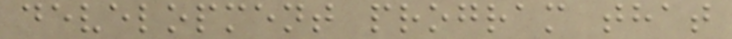development program that
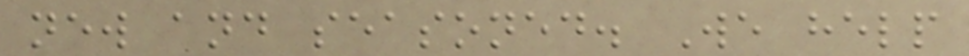new and seasoned. We help
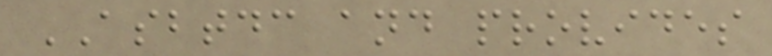ASBTDC and provides
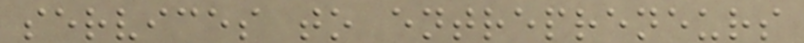services to entrepreneurs
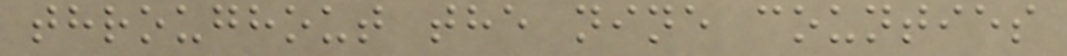throughout the nine counties
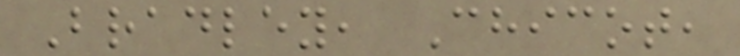Bradley, Chicot,
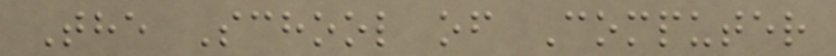The School of Computer
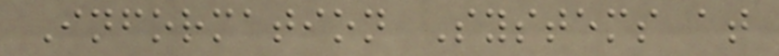Information Systems at
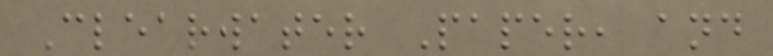Clearwater Paper, and
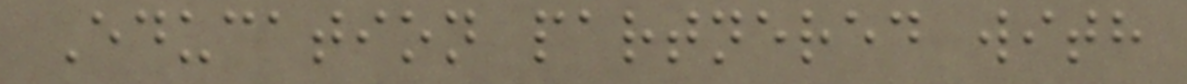Education partnered with
